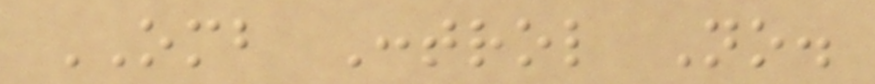OMB Control No.
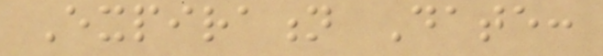Expiration Date:
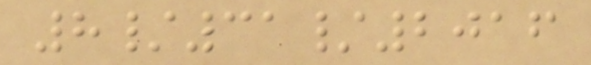8/31/2016
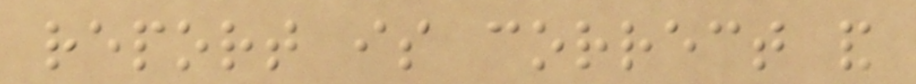report is correct and
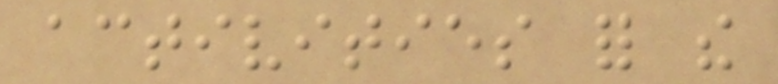activities for the
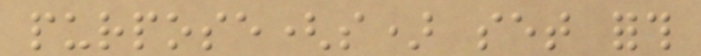purpose(s) set forth
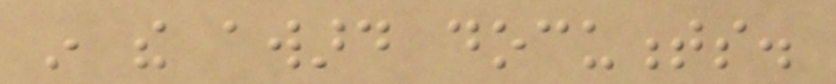in the award documents.
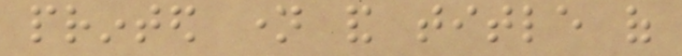printed name and title of
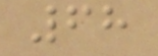68
